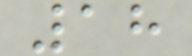18
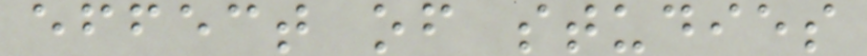effect of studies
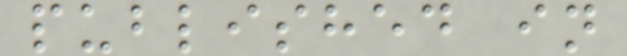published in
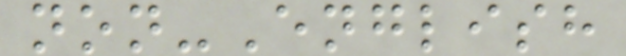non-English
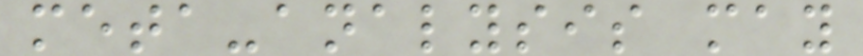meta-analysis may
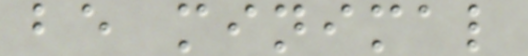be minimal
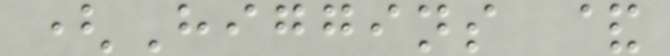(Higgins &
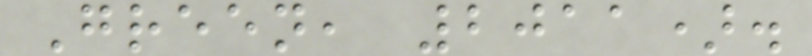Green, 2011).
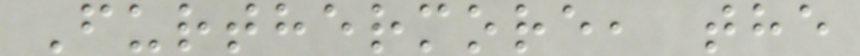Furthermore, the
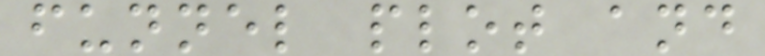funnel plot and
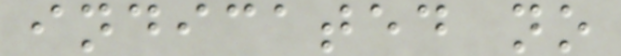indicated no
